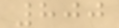800
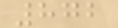872
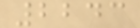2243
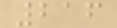216
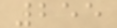255
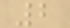2
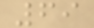69
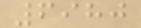6980
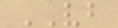VB
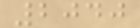2040
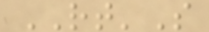RT'S
